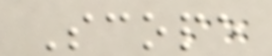Scope
